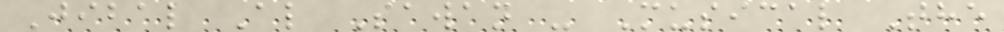Jibal Al Sawan - Musical The
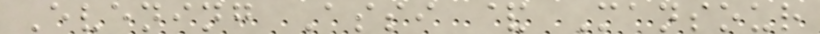Evening Assi & Mansour
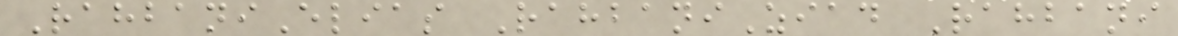RahbaniElias RahbaniZiad Rahbani
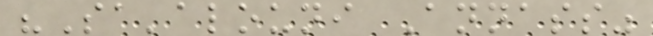"Sa'alouni Annass"
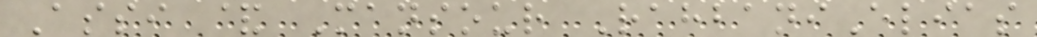Assi & Mansour RahbaniElias
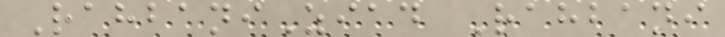RahbaniZiad Rahbani
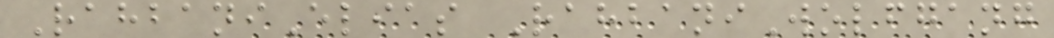RahbaniElias RahbaniWolfgang
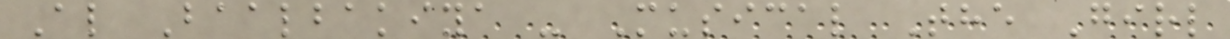Al Baalbakiya - Musical The Girl
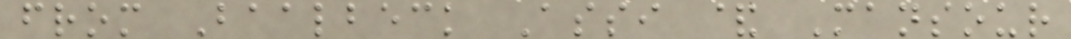from Baalbeck Assi & Mansour
